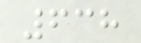638
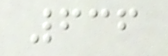636
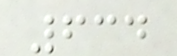634
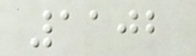1102
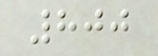800
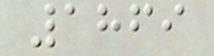1869
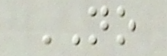NO
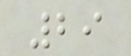29
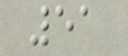51
